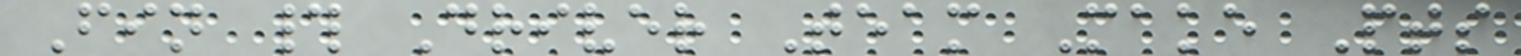Fin # Driver Team Make Pts
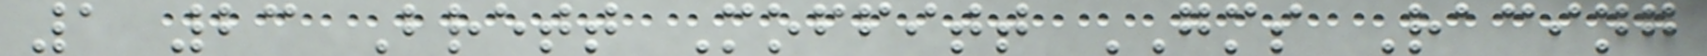1 23 Brett Moffitt GMS Racing
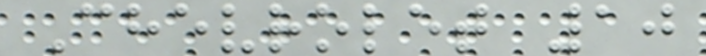Chevrolet 10
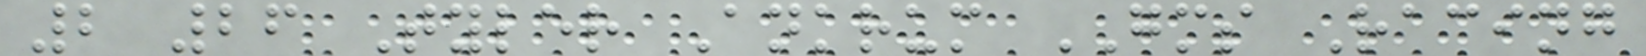2 26 Tyler Ankrum GMS Racing
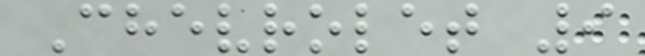Chevrolet 9
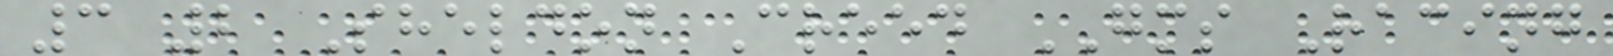3 2 Sheldon Creed GMS Racing
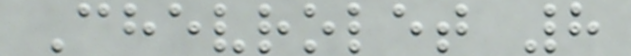Chevrolet 8
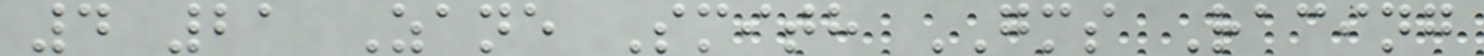4 21 Zane Smith GMS Racing
